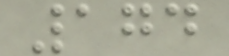174
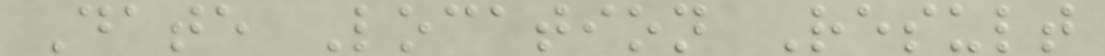Date Location Result
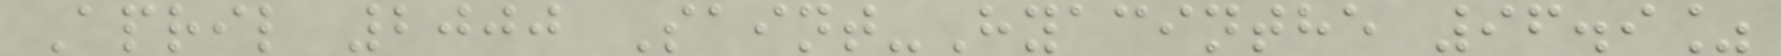April 2000 Saint-Hyacinthe 96.9%
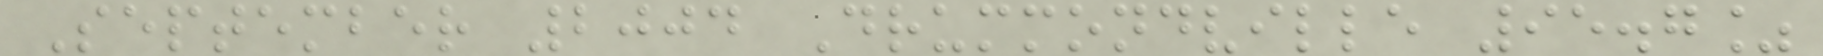September 2004 Drummondville 95.7%
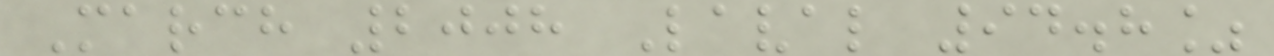March 2008 Laval 94.8%
